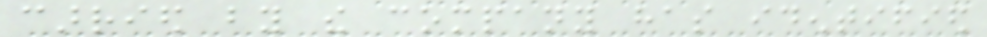carried by the company has identified
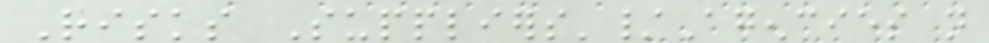Risks Suppliers'/Agencies not
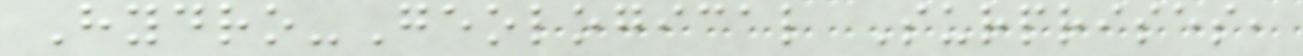Hydro-Geological Surprises,
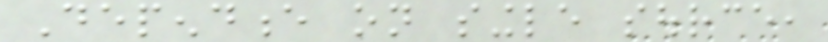Dependence on single source,
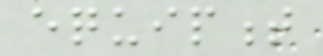equipment
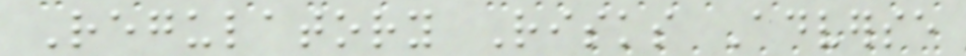Regulatory Risks Adverse
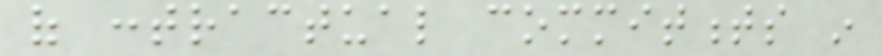of contractual commitments in
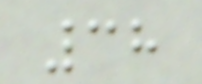38
